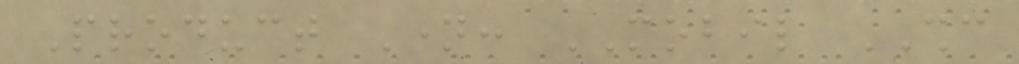Product Name: MOBIL SHC
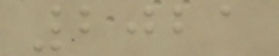2021
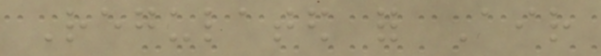Regulated for Air
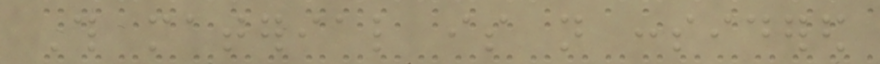This material is not considered
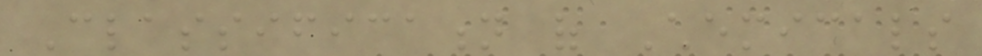Classification of Chemicals
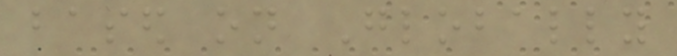based on Globally
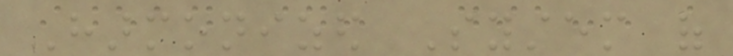Harmonized System of
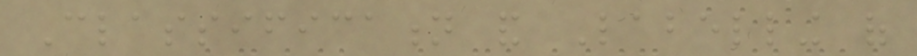Classification and Labelling of
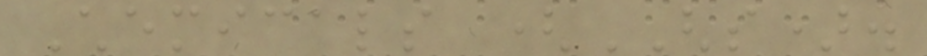Chemicals (GHS).
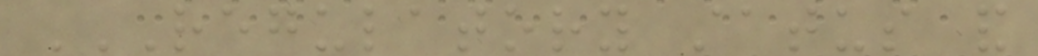REGULATORY STATUS AND
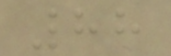88
